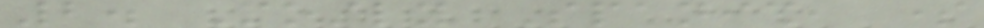2. Mostly Spanish, some
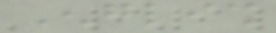English
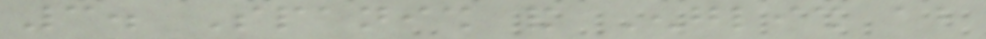3. Spanish and English about
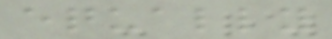equally
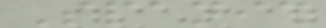Spanish
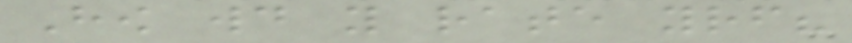How would you rate yourself?
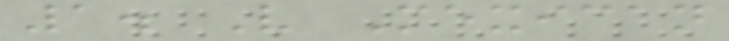1. Very Mexican
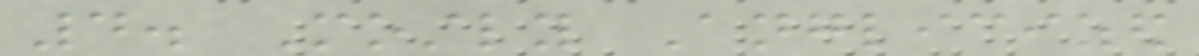4. Mostly Anglicized
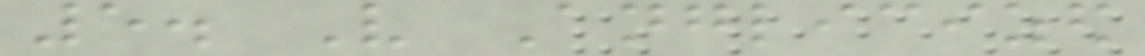5. Very Anglicized
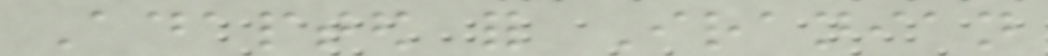Adapted for Iranian
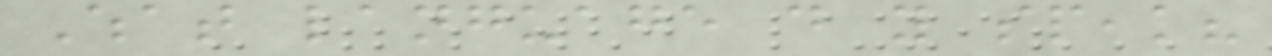What language do you speak?
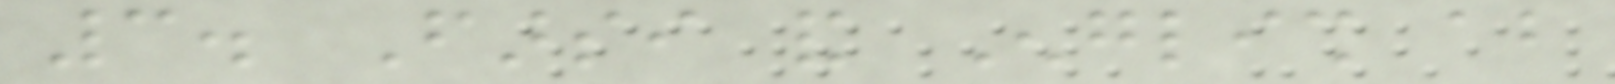3. Farsi and English about
